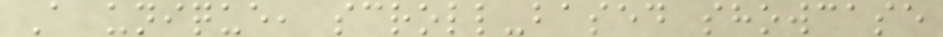A unique, scroll-based showcase
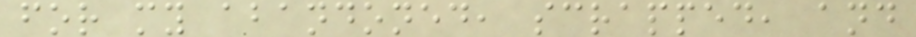for my abandoned, scrapped, and
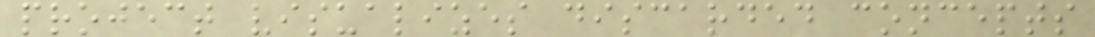project visualizes discarded concepts
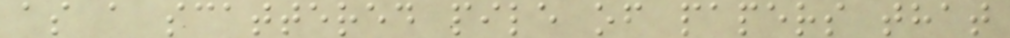as a scattered pile of papers that
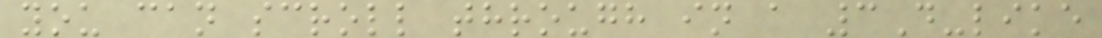you can scroll through in a 3D-like
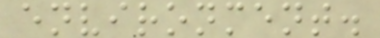environment.
